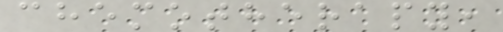chemotherapy,
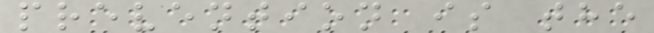prevention is the
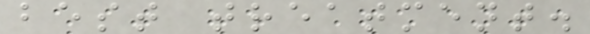best treatment.
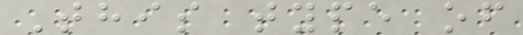This type of
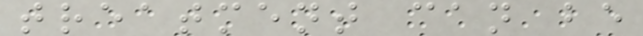treatment can be
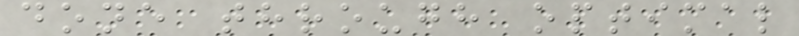done through optimal
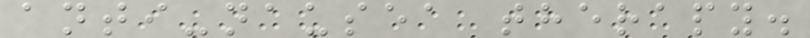anti-nausea therapy.
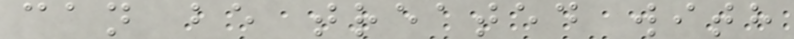can be treated with
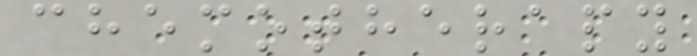chemotherapy
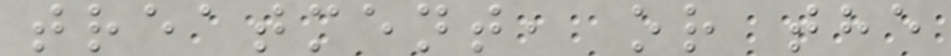treatment, or the
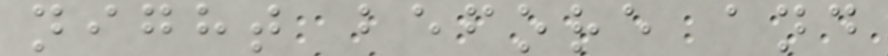night before and
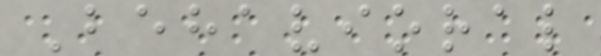Behavioral
